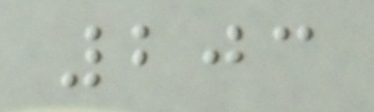203
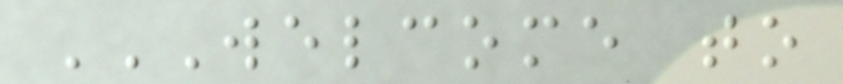WELCOME TO
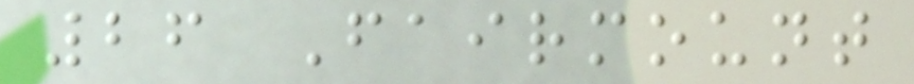26 Fairmount
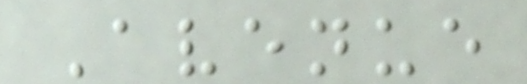Avenue
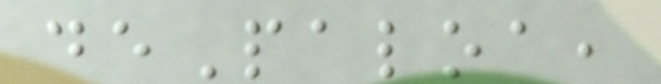dePaloa,
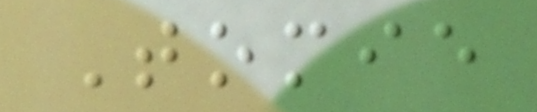Tomie
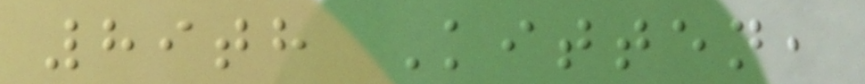89th Kitten,
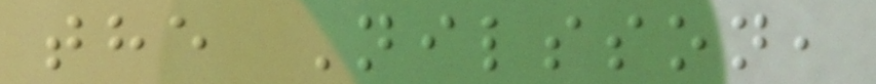the Nilsson,
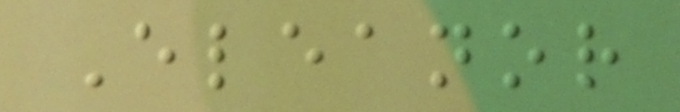Eleanor
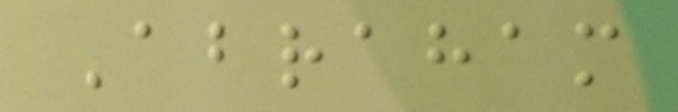Abraham
